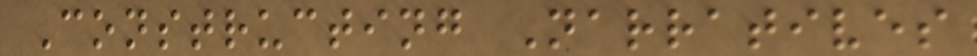Constructing Narratives
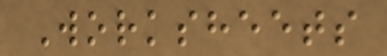Worksheets
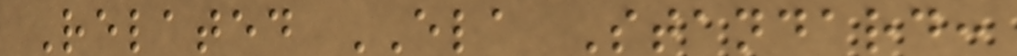Related ELA Standard:
